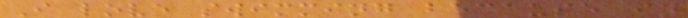I love swimming because in
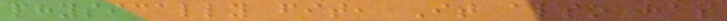physically fit, It also has
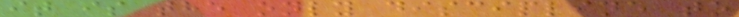it is the only discipline to
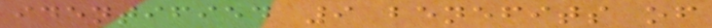identified 9 benefits of
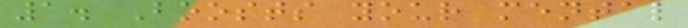1. Boosts your mental
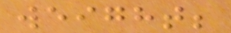weight;
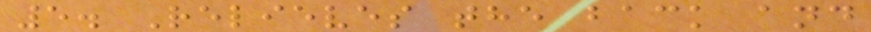5. Relieves the back and
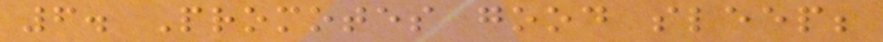6. Promotes good sleep;
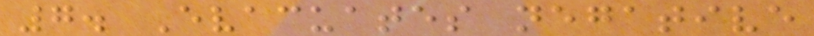7. Evacuates negative
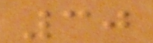30
